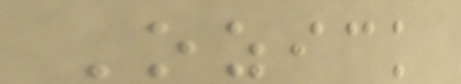Ozick
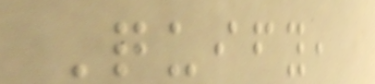Quify,
